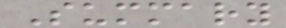Summary
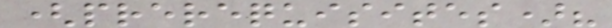(prerequisites)?
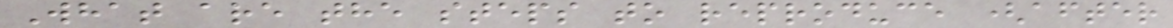What are the steps to reproduce (after
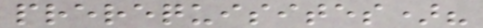prerequisites)?
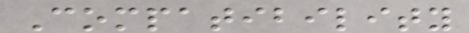Compatibility
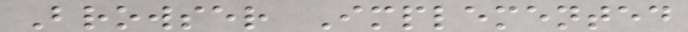Browser Implemented
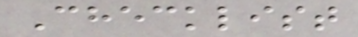Checklist
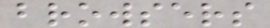browsers
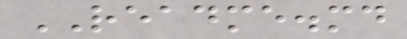README.md
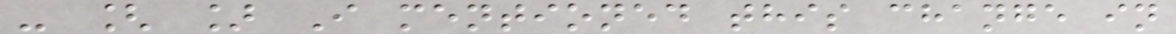- [ ] I mentioned this change in
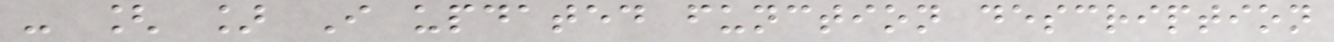- [ ] I updated function description
